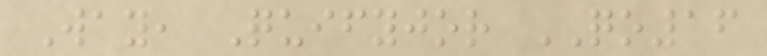Way, Quifyjor QO16
